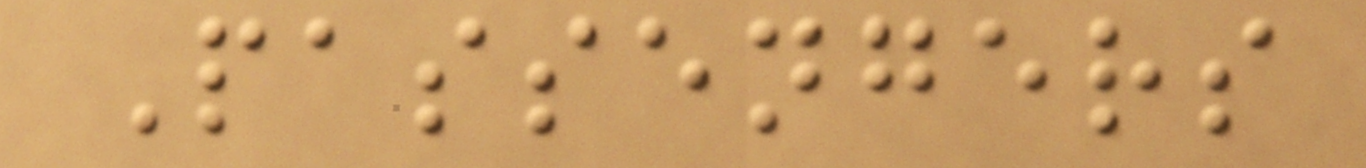Passengers
